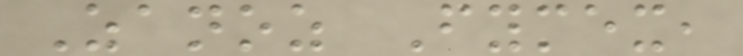Zanoz Fymex,
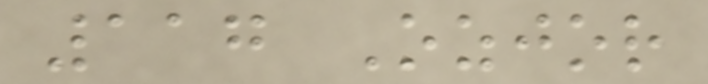117 Ozjor
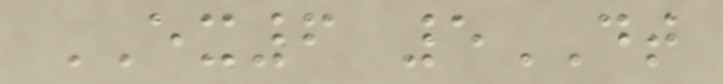EX6 5DT
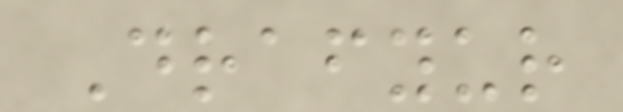Drafyur
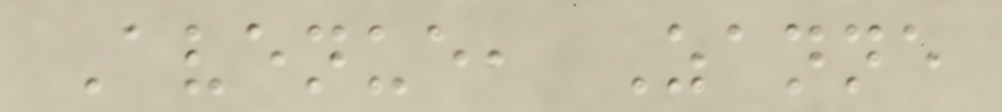Avenue, Zanne
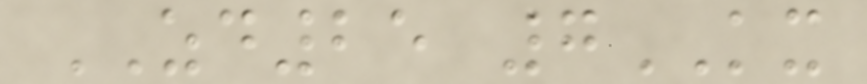ZD25 7KX
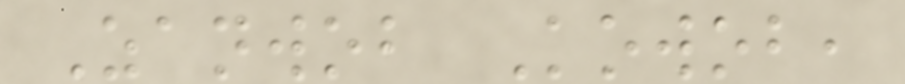Zanwob Kowob,
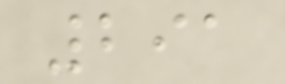291
